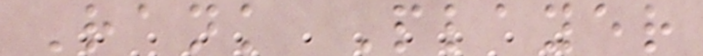Rank Player
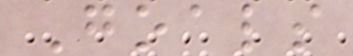Goals
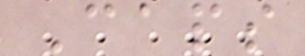Caps
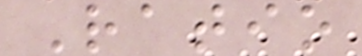Ratio
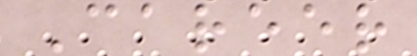Career
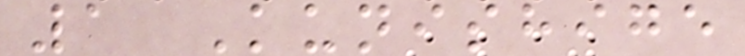1 Kunishige
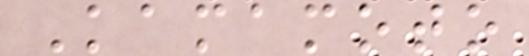Kamamoto
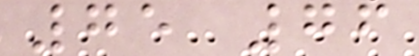75 76
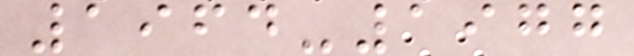1964-1977
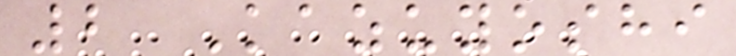2 Kazuyoshi
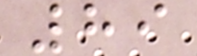89
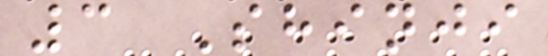3 Shinji
